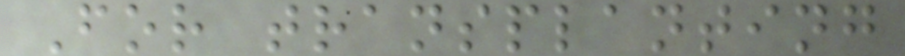For transplanting
